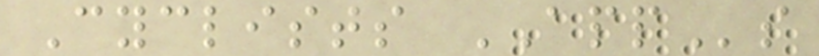Cyclists APPs
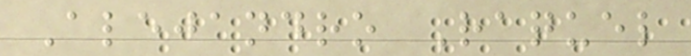Alejandro Raquel
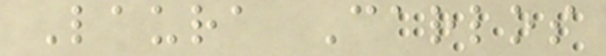Laura Carlos
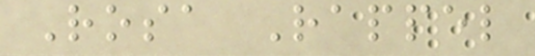Rosa Rappel
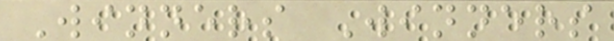Winners Winners
